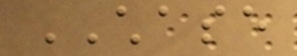CHASE
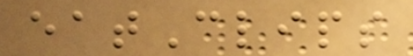eatClips
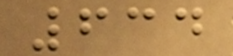634
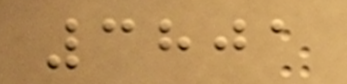3801
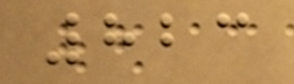823
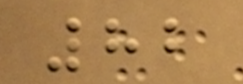82
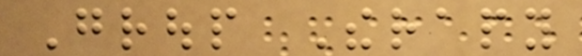Group Therapy
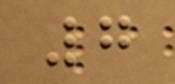7
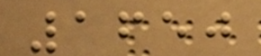1650
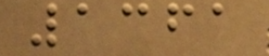1361
